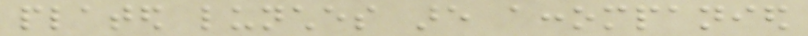plated lunches are accompanied
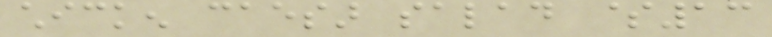chicken caesar salad $13
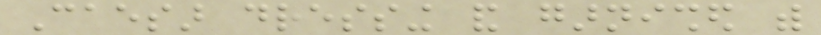Caesar dressing and garnished with
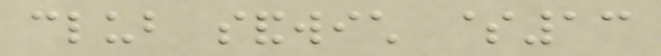club sandwich $13
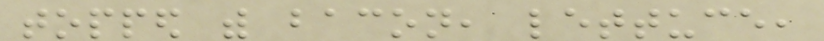topped with bacon, lettuce,
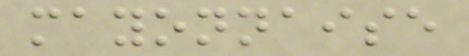mayonnaise
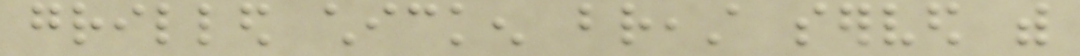grilled chicken breast served with
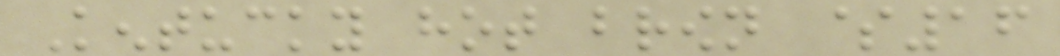Kentucky hot brown $16
